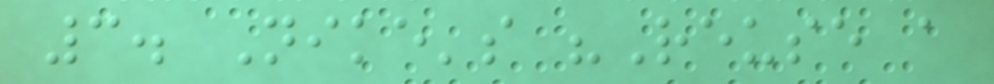3. Nike's "Reuse a
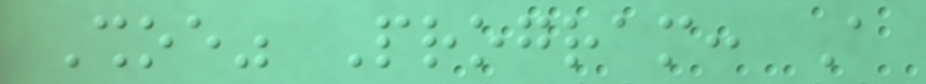Shoe" Program: A
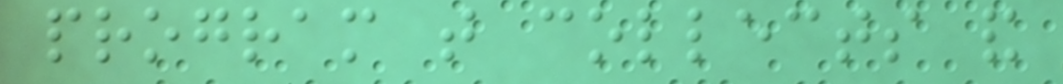program that collects and
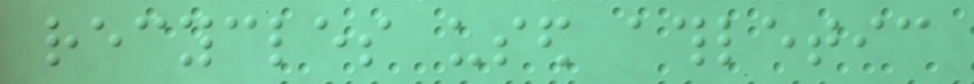recycles used athletic
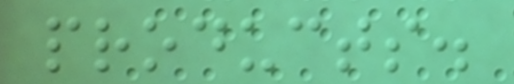products.
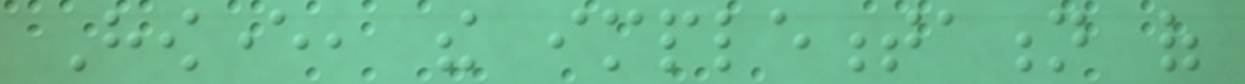However, the implementation of
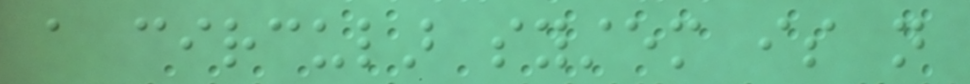a circular system is not
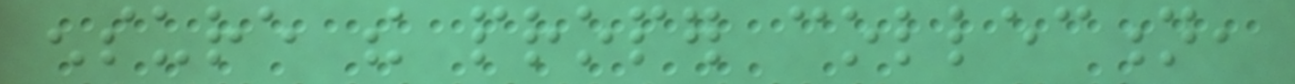ensure the proper collection,
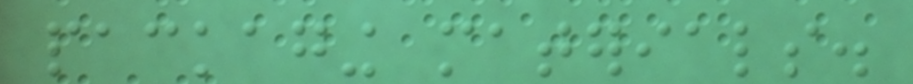packaging materials.
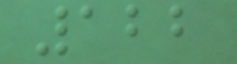122
